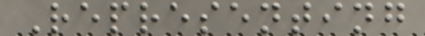Representing
